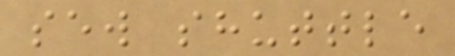sew shuttle
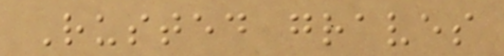Rusted graves
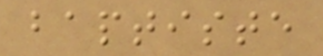baptiste
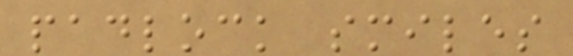padlock smiles
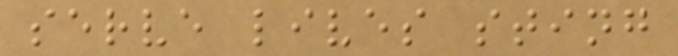serve lives sting
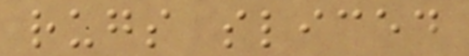rugs sliced
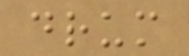drum
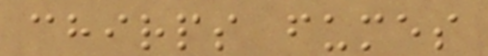chirps fumes
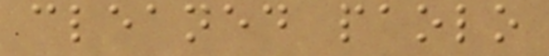cleaned paolo
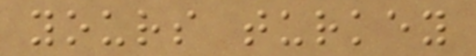yours turkey
